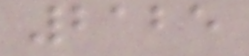2125
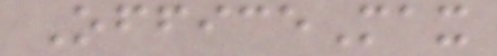OfficeMax
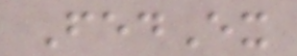FedEx
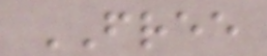FREE
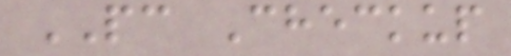PC Checkup
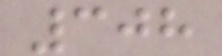308
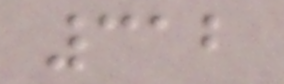312
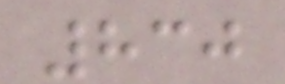830
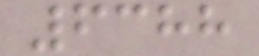6388
